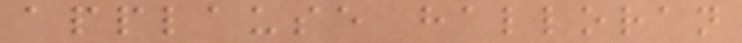applause halloran
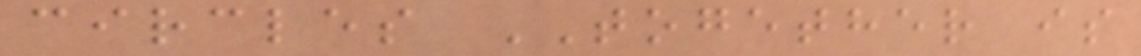circles TOGETHER is
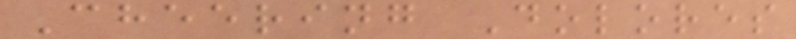Cheering Dolores
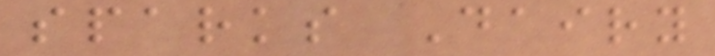sparks Dairy
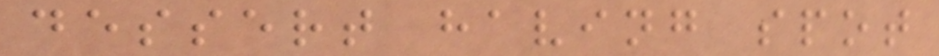dessert having spot
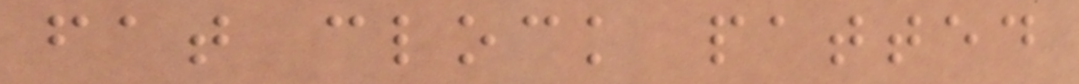fat clock patted
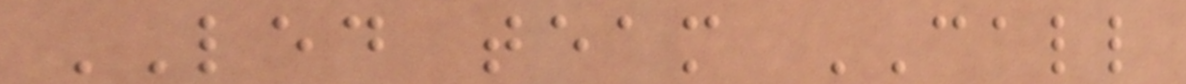LED team CALL
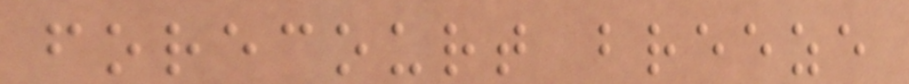forecourt breeze
